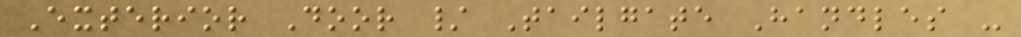Exterior Door / Tailgate Handles -
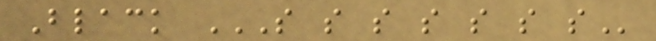Black S S S S S S S
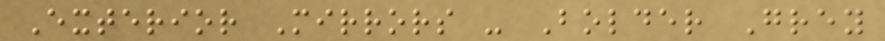Exterior Mirrors - Bolder Grey
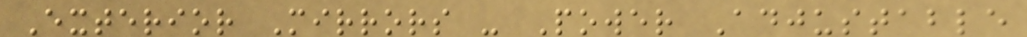Exterior Mirrors - Power Adjustable
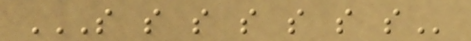S S S S S S S
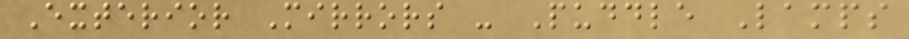Exterior Mirrors - Puddle Lamps
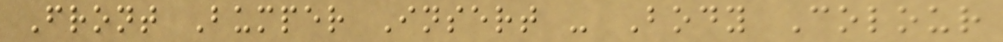Front Bumper Insert - Body Colour
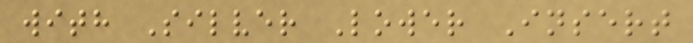with Silver Lower Insert
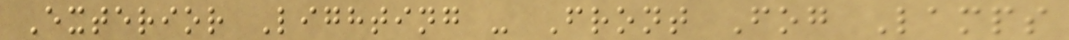Exterior Lighting - Front Fog Lamps
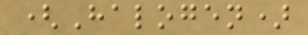(Halogen)
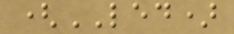(LED)
